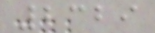2329
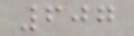607
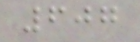607
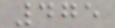475
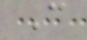C
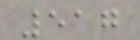517
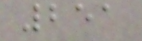251
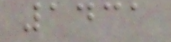1431
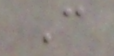C
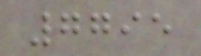7795
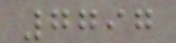7797
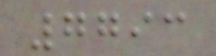7793
